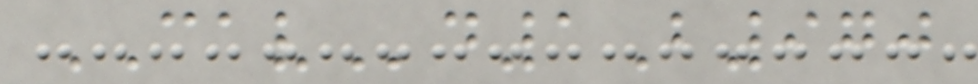CAVd1B970
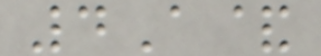4A&
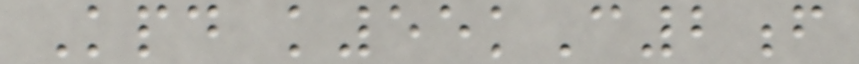Kpd k55kC2f
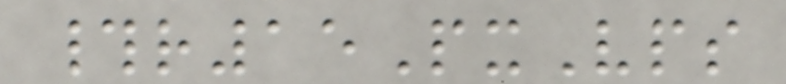#r15PxVps
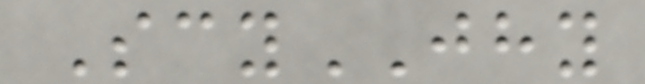ScyJHY
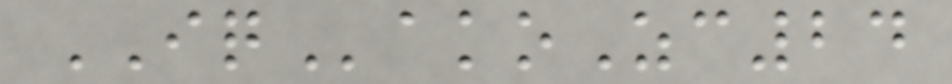IQakoZc24
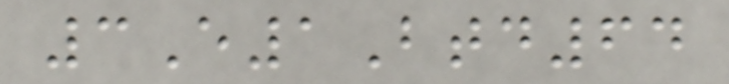3E1Btd64
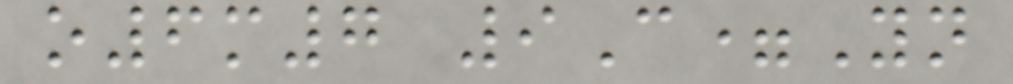o6m7 9C=Yn
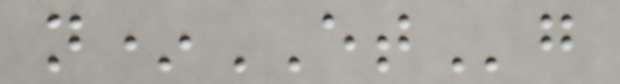n*ETg
